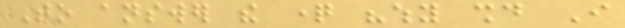To answer the question "why should I
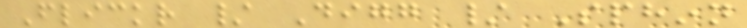Flickr / Digg / Sphinn
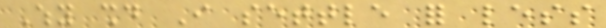Why should I settle for less
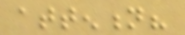attention?
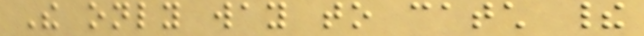The only way to catch their
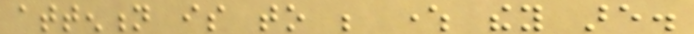attention is to be where they are.
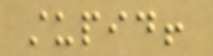stupid!
